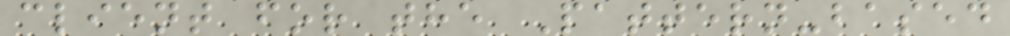client for the Pattern-based
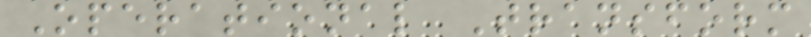Operational Transform
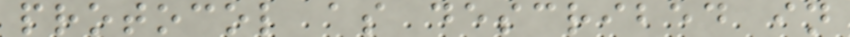protocol as described in
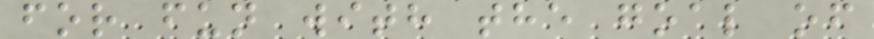for fun with the goal of
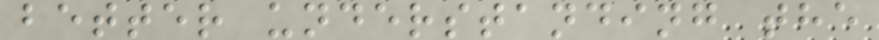better understanding the
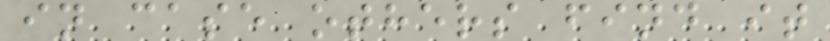in case others find it
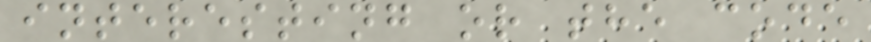interesting or the code
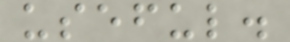useful.
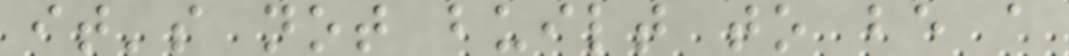it's not built to be a
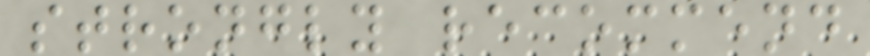strongly recommend
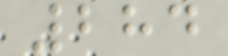284
